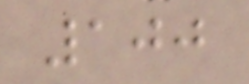100
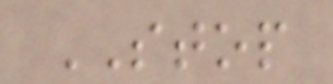STOP
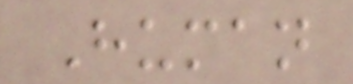Human
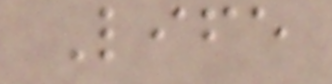Life
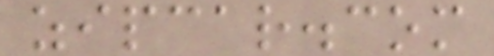zipcar.com
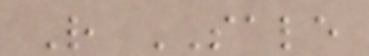R SALE
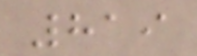819
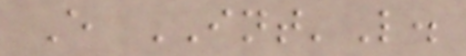E INT'L.
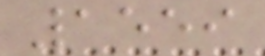1559
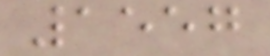1557
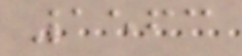1563
